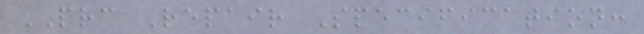PRC Repair Specification:
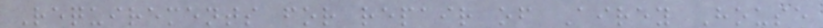Requirements for repair of Airey House
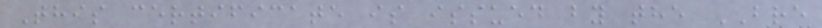This certificate is issued by the BRE
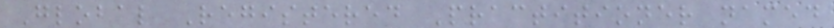Global Registered Practitioner named
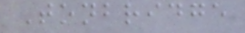Tonbridge
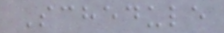Schedule
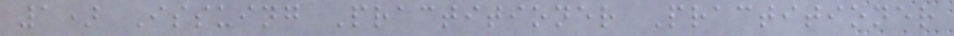1) Issuing Practitioner Practitioner
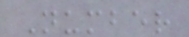Number
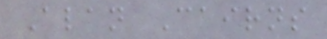Alan Cairns
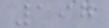197
